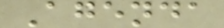Agenda
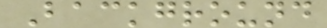Background
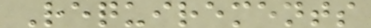Requirements
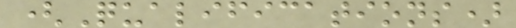(Qualifications)
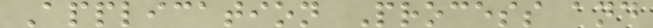Application Process and
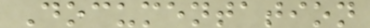Documentation
